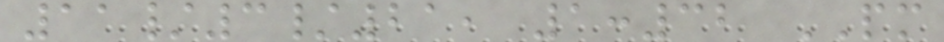11/3/21, 1:32 PM
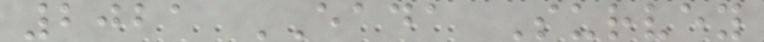2021 EADA Survey
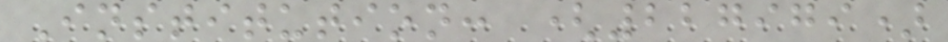Institution: (227979)
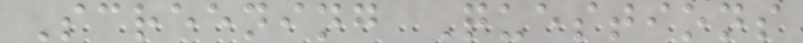Screening Questions
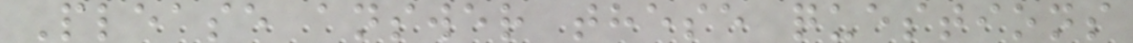Please answer these questions
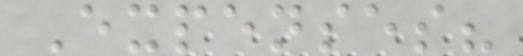Expenses?
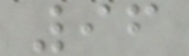96
